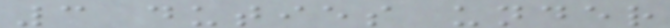3 duties under
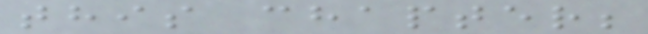this chapter;
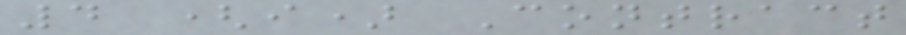4 (i) Contract
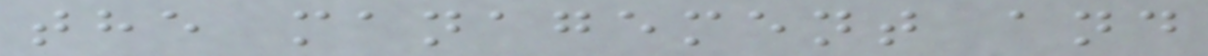the management and
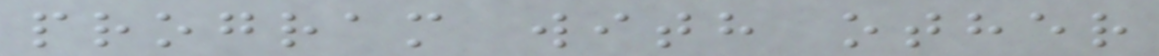program with other
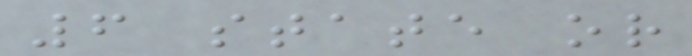6 state or
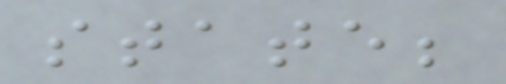state;
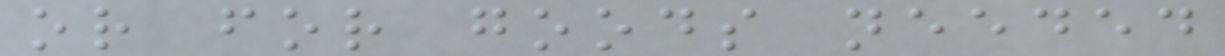or for goods needed
